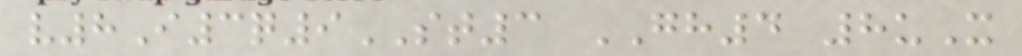v8I3q9ST3 GH4 8uX
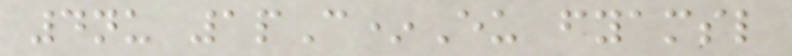4nu 1pC*Eu fyamsl
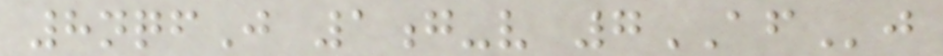8nqfJ 1g-v 7AFj
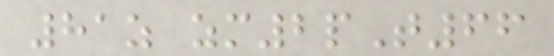81z zm2pT66
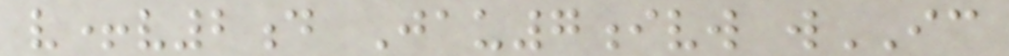v+v2d Jau7ivw wIC
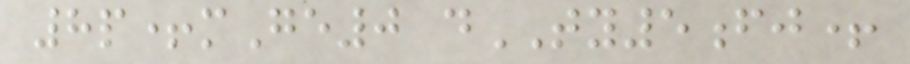8p+mGe0 dTY5fj+
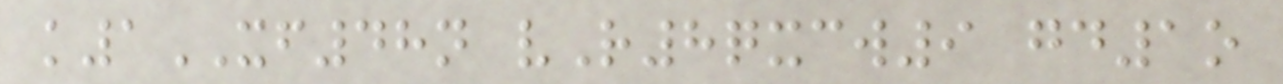k1XF48n vR8qxcw9 gd1o
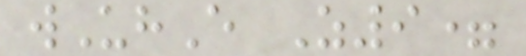wUhE Z9=
